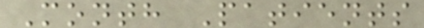Month Patients
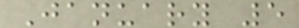January 5
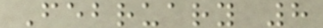February 8
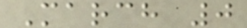March 0
